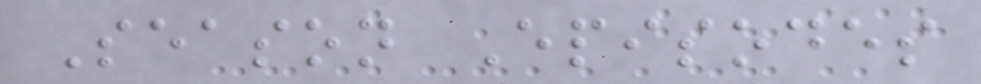Season Episodes
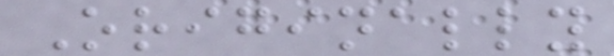Originally
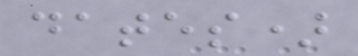dates)
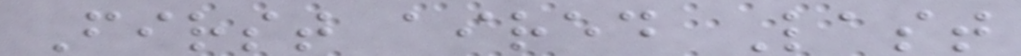First aired Last
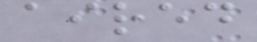aired
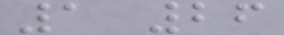1 26
